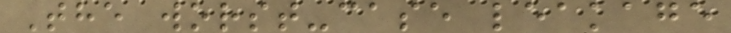The worst-case leakage
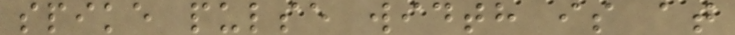spike pulse width is at
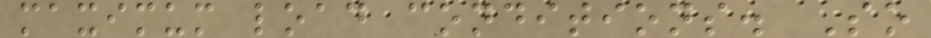maximum load conditions. So
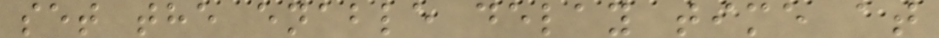set the enable delay time at
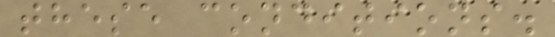these conditions.
